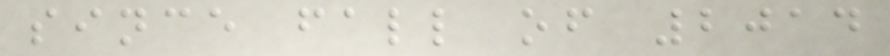since fall of 2014
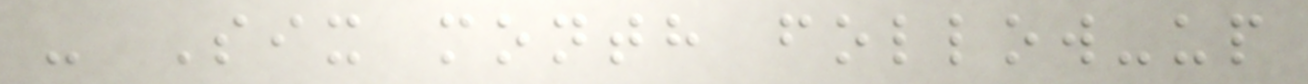- Six month follow-up
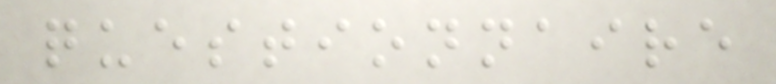questionnaire
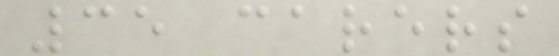35 carers
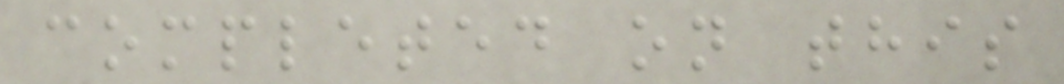completed on this
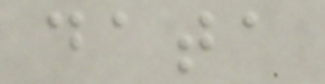data
